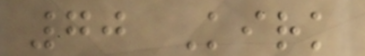70 Kirk
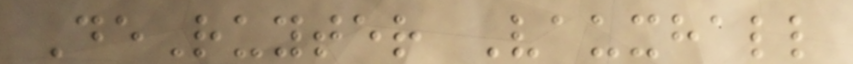DeRuyter Vauxhall
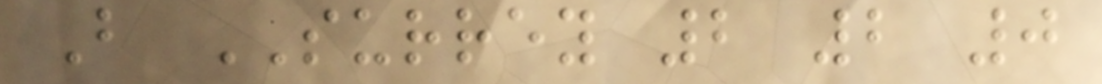B SURREY 2 2 0
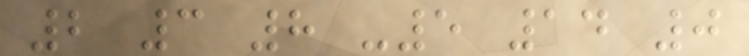2 3 8 -5 14 0
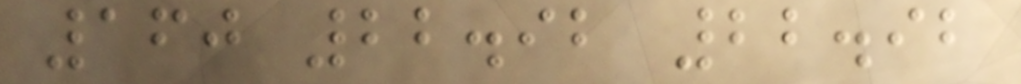160 22.92 22.92
